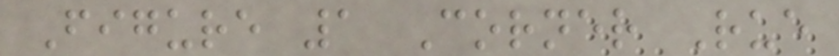Figure 1 Corner Rue
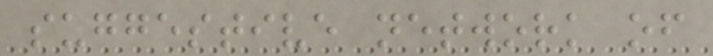suggestive network of
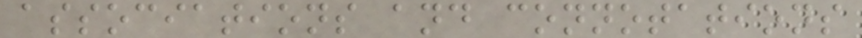associations and connotations
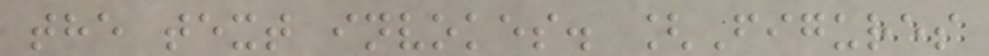the text invokes. [Figures
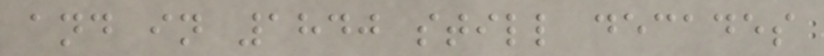and in 1840 still decades
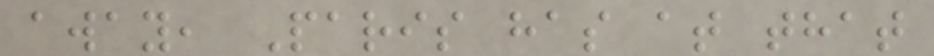away, Paris has at that
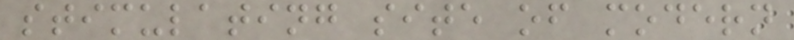stimulating site of modern
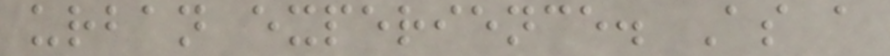urban experience. As a
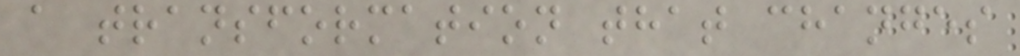a transformation that changes
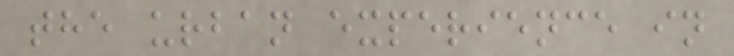the urban experience in
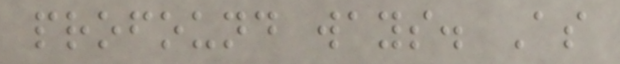profound ways. As
